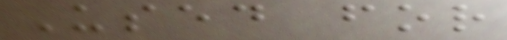Used for
